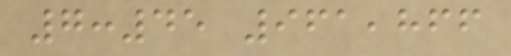7:45 961,866
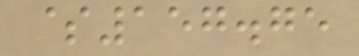$157.75
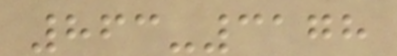863-3178
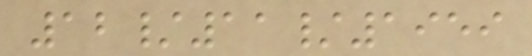12/11/1959
